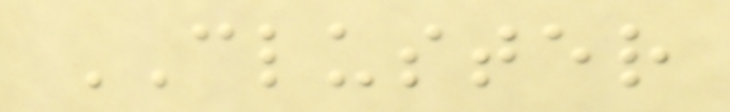CLUSTER
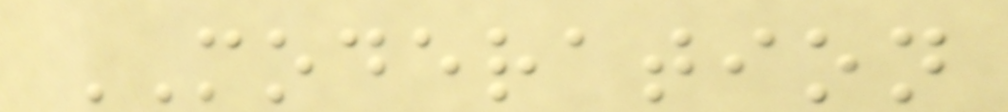MODERATION
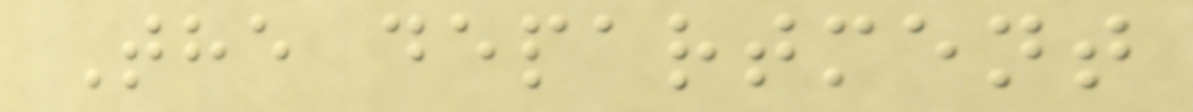The department
